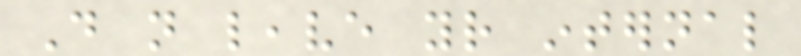Do not leave your internal
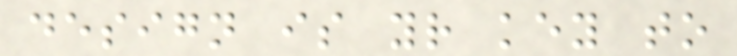design is your key to
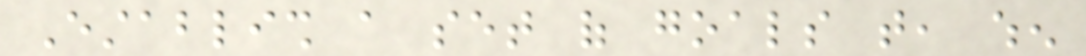Establish a set of goals that, when
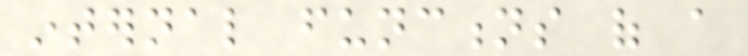internal functions of a
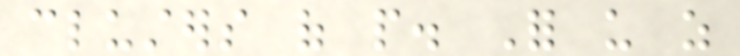clusters of people. For us as
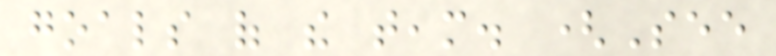goals of the team. (See
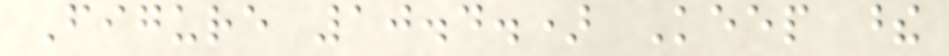Figure 10.4.) Keep these
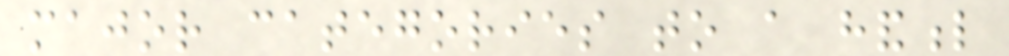major categories to a handful
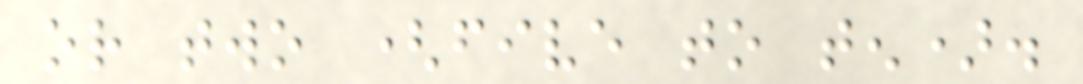or two (five to ten).
